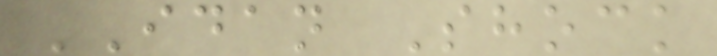IDAN Shock
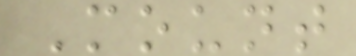Mount
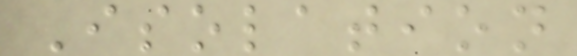Isolation
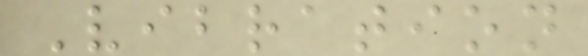Vibration
